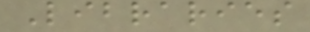Libraries
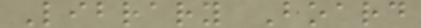Library Board
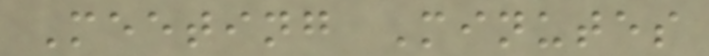Meeting Minutes
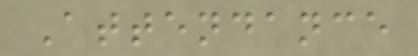Attendance
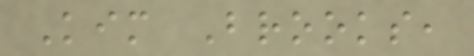Kim Brooks,
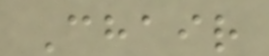Chair
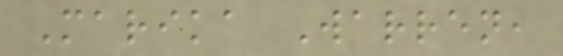Marika Warren,
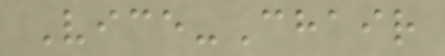Vice-Chair
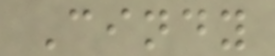Cindy
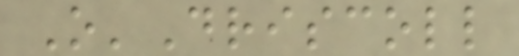O'Driscoll
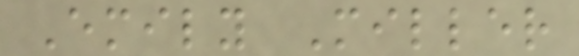Emily Miller
